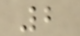2
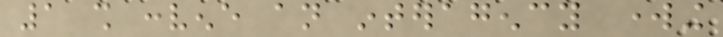1 shall convene an interagency working
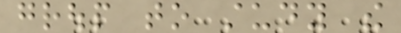group to study the
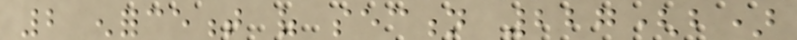2 enforcement of section 227(b)
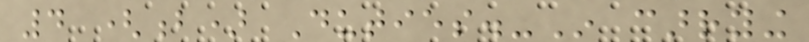4 (b) Duties.-In carrying
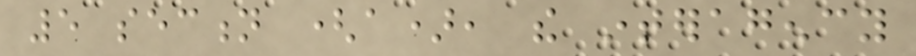5 section (a), the interagency
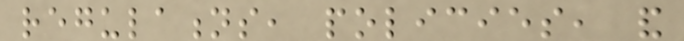regulations, policies, and
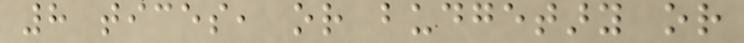8 tices, or budgetary or
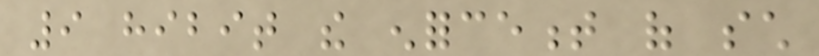9 hibit the enforcement of such
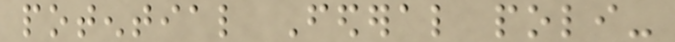potential Federal poli-
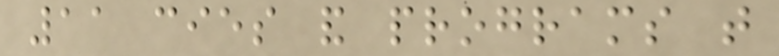11 cies and programs that
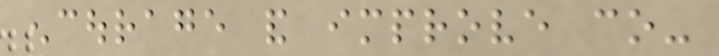encourage and improve co-
